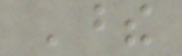These
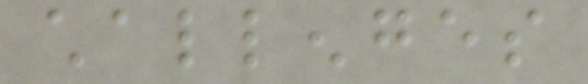challenges
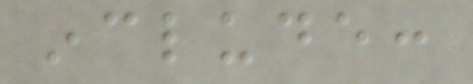include:
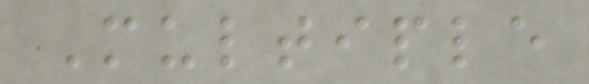Multiple
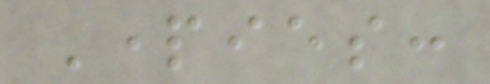Parties:
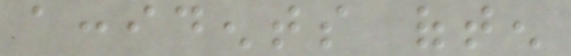accidents often
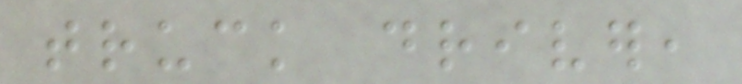truck driver,
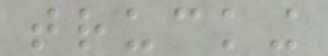trucking
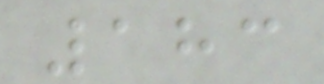183
